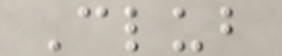Club
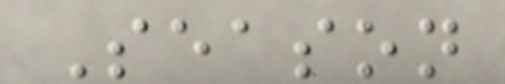Season
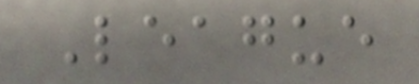League
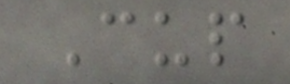Cup
